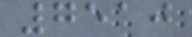7510
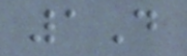1D
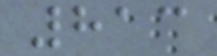813
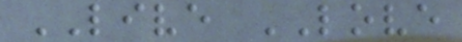LIVE LOVE
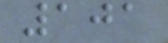101
